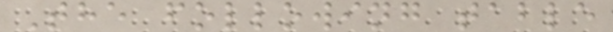The following table
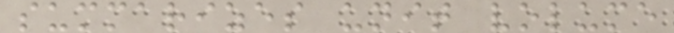summarizes unit volume
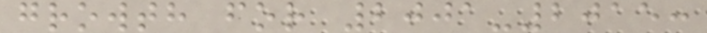growth for 2001-2015:
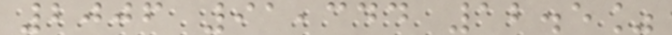2006 91,344 12.5%
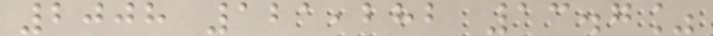2008 121,282 13.7%
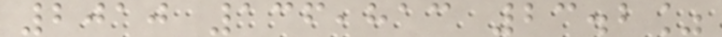2010 136,813 23.2%
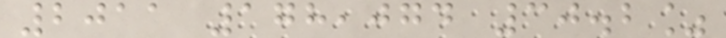2011 178,074 30.2%
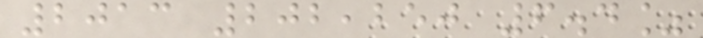2013 202,250 6.4%
